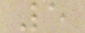5
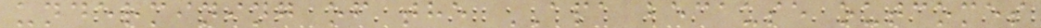undermining of the APA because outcomes
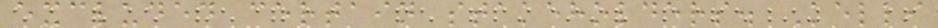excluded certain stakeholders. Kelli
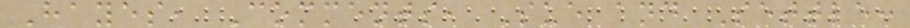Hayes, Comments, Sue and Settle:
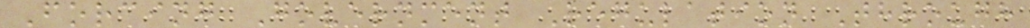Forcing Government Regulation Through
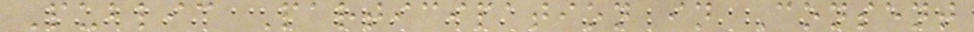Public Participation in Consent
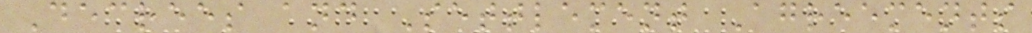Decrees and Settlement Agreements
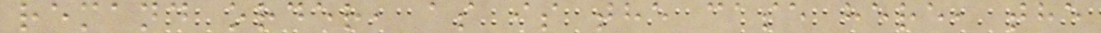remand order, as is the case here, the
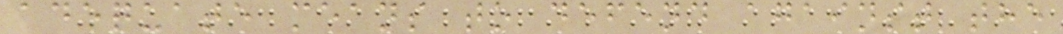adequate means to defend against the
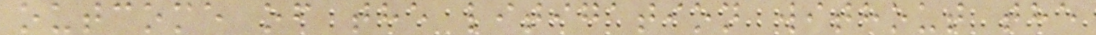outcome of the litigation without the
